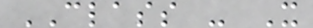CLASS - X
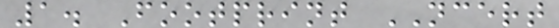1. Footprint NCERT
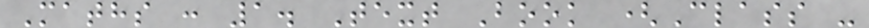Maths : 1. Text Book (Class -
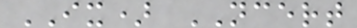IX) NCERT
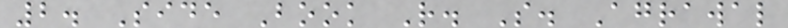2. Side Book R. S. Agrawal
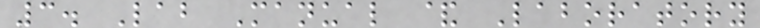3. Lab Manual & Laboratory
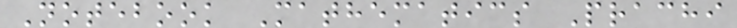Notebook Mathematics Prachi
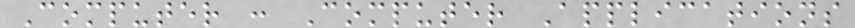Computer : Computer Applications
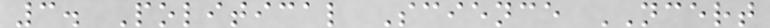3. Political Science NCERT
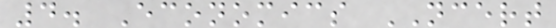4. Economics NCERT
